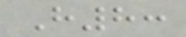H8:
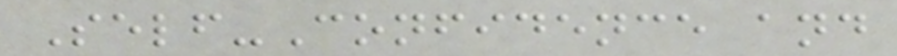Self-Confidence and
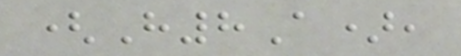(H8A),
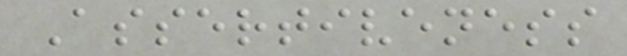Assertiveness
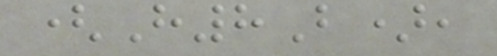(H8B),
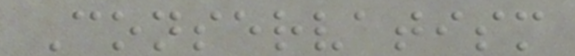Conservatism
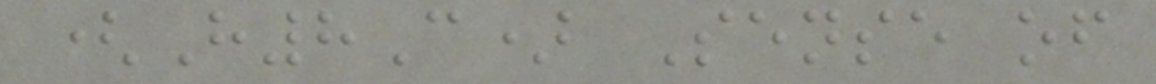(H8C) Sense of
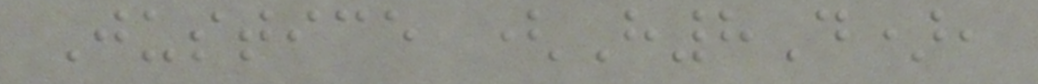Justice (H8D),
